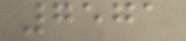7571
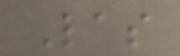Las
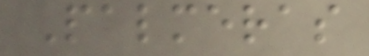Palmeras
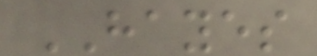HAYES
